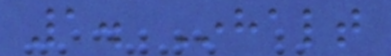1. Inhalt
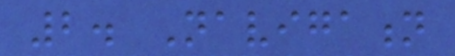2. Navigation
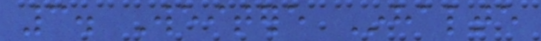3. Weitere Inhalte
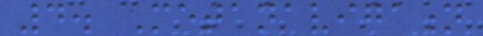4. Metanavigation
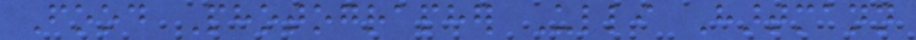Food Photographer Ulli Hartmann
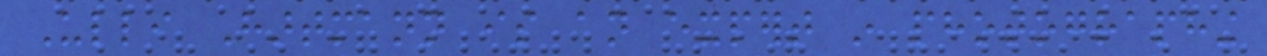Ulli Hartmann is an expert in photographing
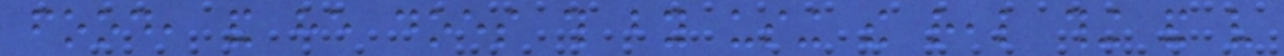food, and he does this by using the real thing and very
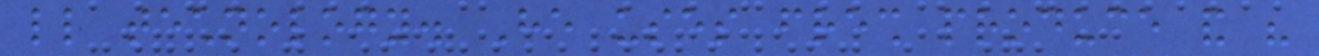little technology. He uses fresh produce and his
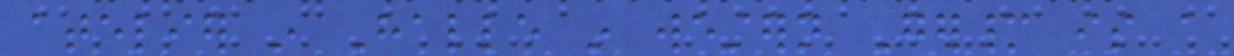atelier in Halle in western Germany is a
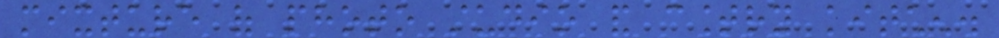mixture of photo studio and country kitchen.
